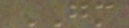GM
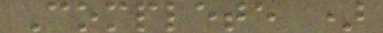Complete )
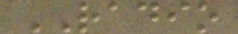RADIO
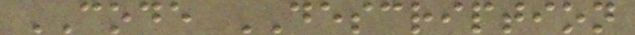CODE DESCRIPTION
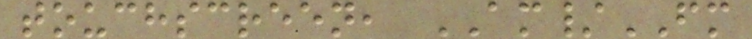touchscreen, AM/FM
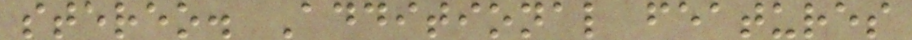stereo. Additional features
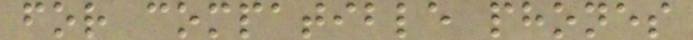for compatible phones
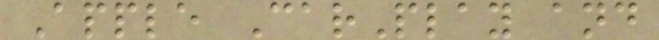Apple CarPlay and
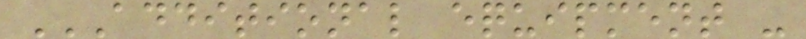ADDITIONAL EQUIPMENT -
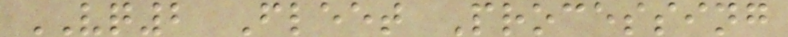VQ2 Fleet Processing
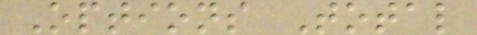Options Total
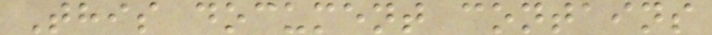This document contains
